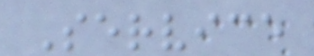Service
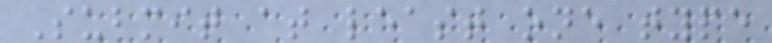Submit at least one type
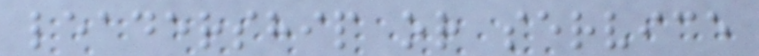leadership or service
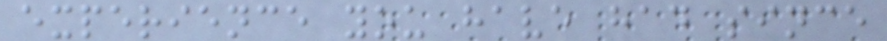experience you have had since
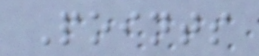Points
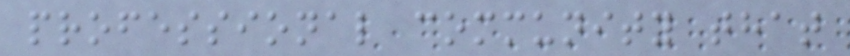professional community that
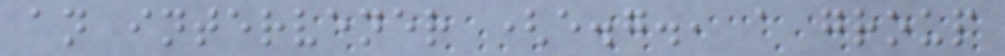an intervener (e.g., a group
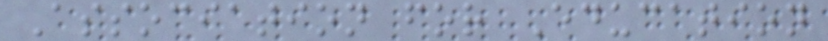Association for Education
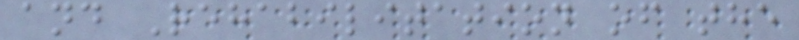and Rehabilitation of the
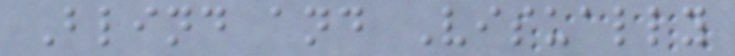Blind and Visually
